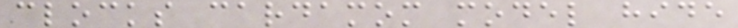clocks cardamom model hide
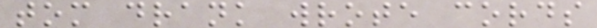tom drank wrote cords
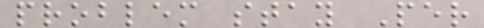problem stay Per
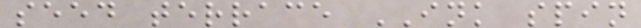seed terrace INK spin
